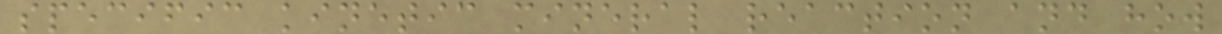specific kinetic mineral reaction and how
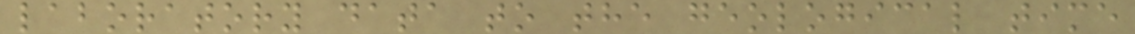laboratory data to the geological time
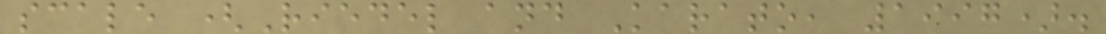scale (Riedel and Karato, 1997).
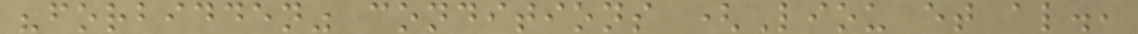"forbidden" conditions (Liou et al.,
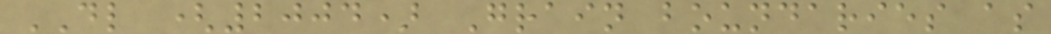DL (2004) Grain boundaries as
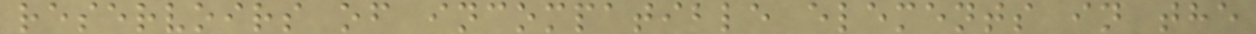reservoirs of incompatible elements in the
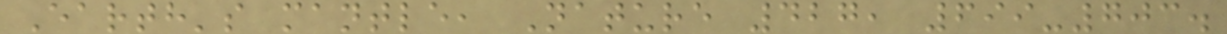Earth's mantle, Nature 427, 699-703.
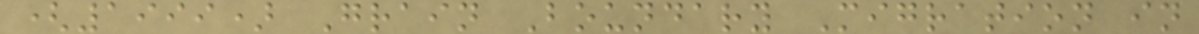(1999) Grain Boundary Migration in
